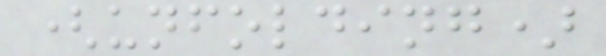(unfolding)
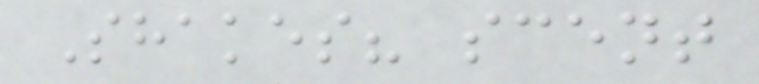Shakes? scent
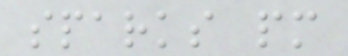sparks pm
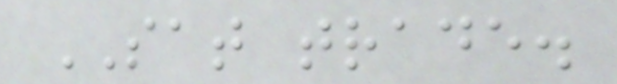SAT trade.
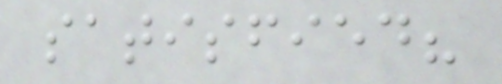satisfied?
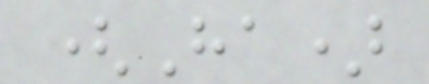(Ha)
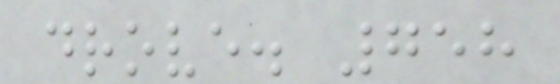drove. 758
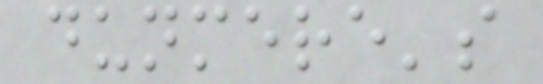dunmere's
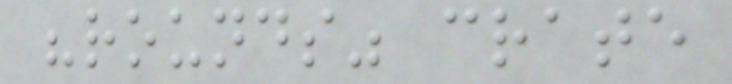"rounds" crate
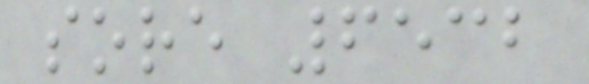sore 6532
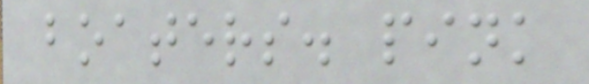boaters. pink
